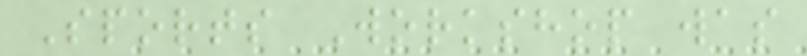Sports Workshop was
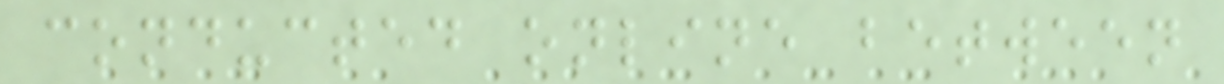conducted online between
